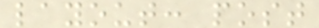layout: post
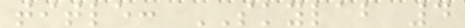title: SKYLAB 4
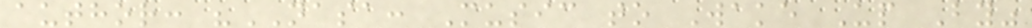author: "NASA: Music to Wake Up By"
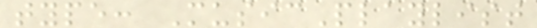type: MusicPlaylist
